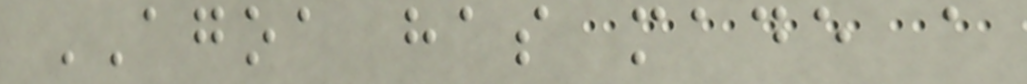AGOA has made a
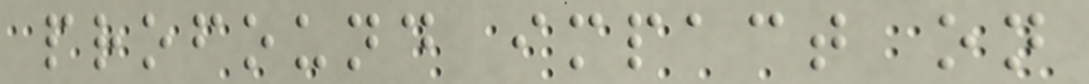profound impact on
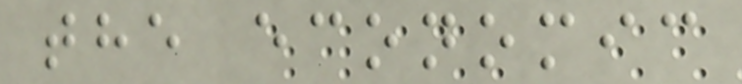the economic
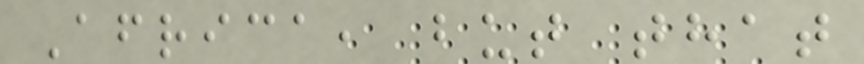Africa, but that
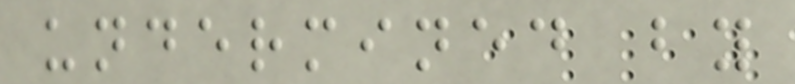undermined by
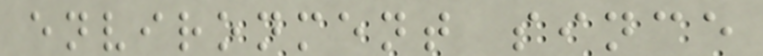environment since
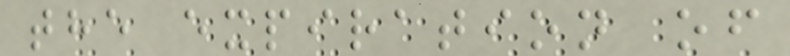the expiration of
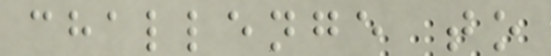challenge to
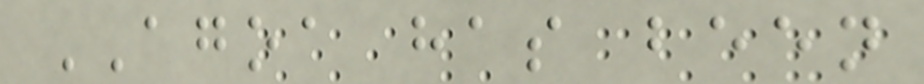AGOA has been
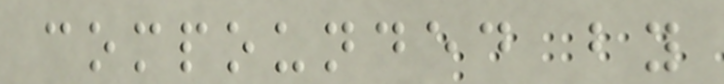compounded by
